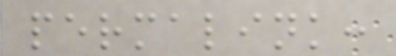permalink:
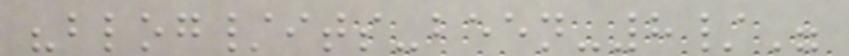"blog/its-been-8/"
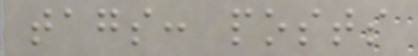tags: posts
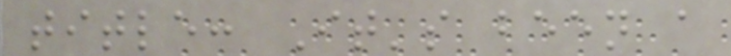title: It's been a
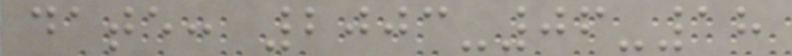date: 2003-06-18
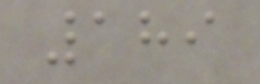189
